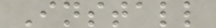Install
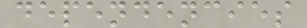dependencies
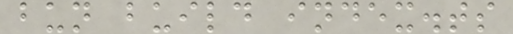bun build index.ts
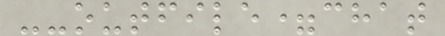--outfile=chat
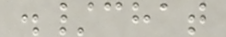./chat
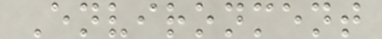Environment
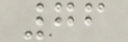76
